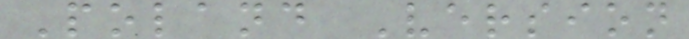Poland Version
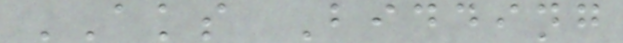AKS Bidding
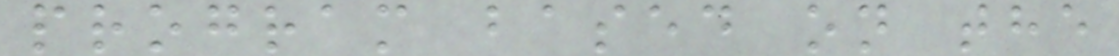program based on the
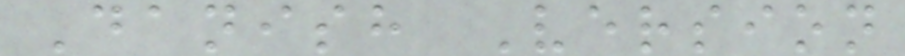Danish Version
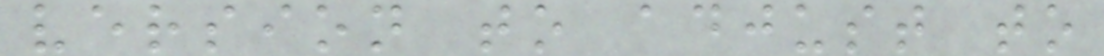version to adjust to
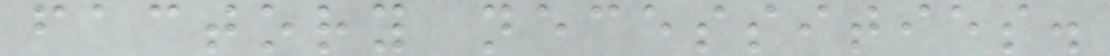factory necessities.
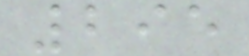295
